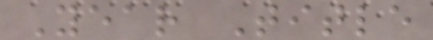Year Title
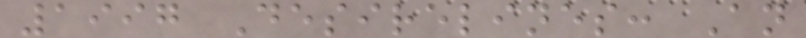1997 Desirelines: An
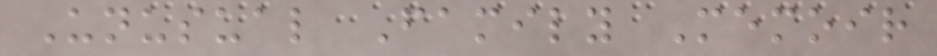Unusual Family Memoir
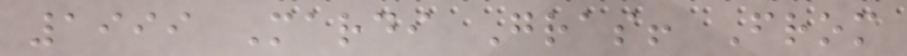1999 Mardi Gras! From
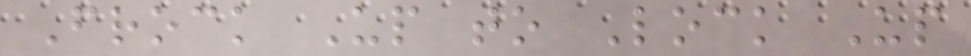Frock Up to Lock Up
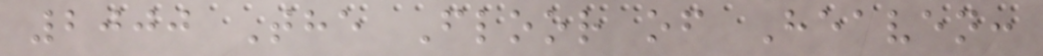2000 The Floor of Heaven:
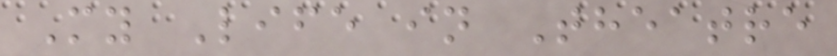My Life in Theatre
